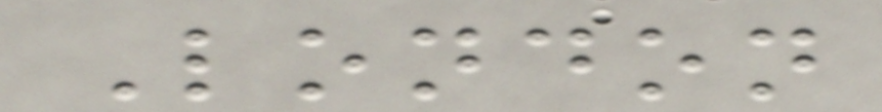London
